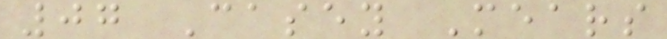07 Casey Mears
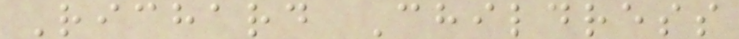Richard Childress
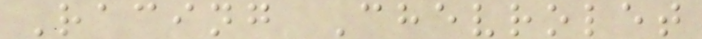Racing Chevrolet
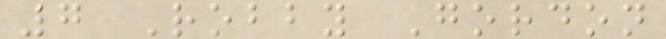7 Robby Gordon
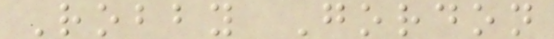Robby Gordon
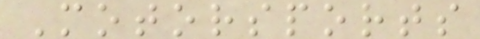Motorsports
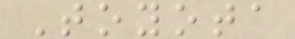Toyota
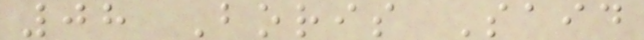08 Boris Said
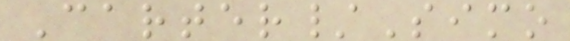Carter/Simo
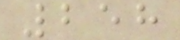258
